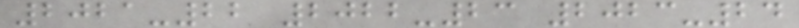2021-22 2022-23 2023-24
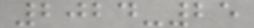2024-25
